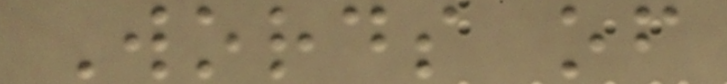Words of
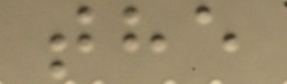the
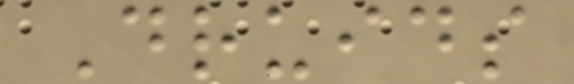Druids
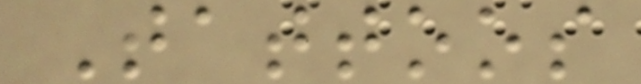Tattoos
